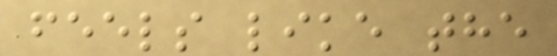feels like the
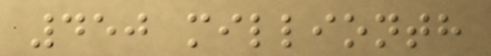450 millionth
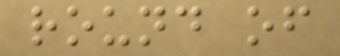round of
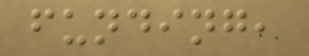funding,
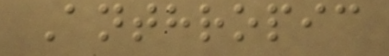Anthropic
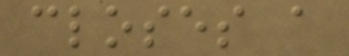closes a
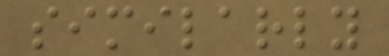similarly
